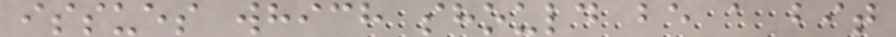issues which should be a bit
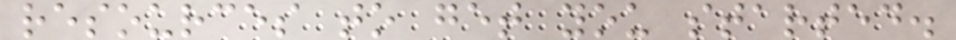resources to get you started.
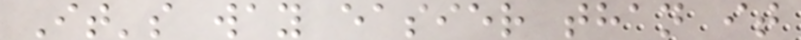It's way easier than it
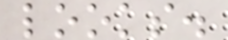looks.
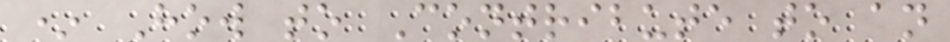* How to Contribute to an
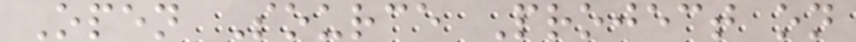Open Source Project on
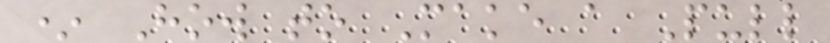* How to Make a Pull
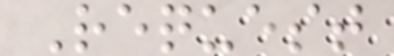Request
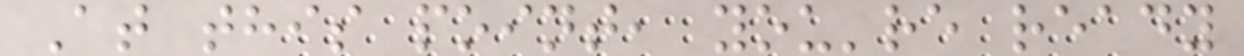At this point, you're ready
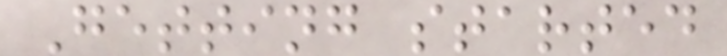Getting started
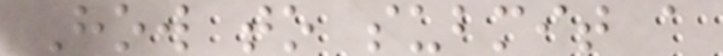How to submit a
